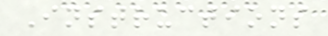Instructions
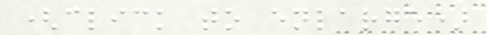(click to enlarge)
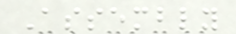Assembly
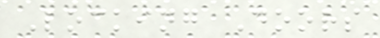Locking Doors
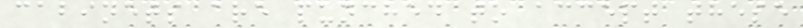cabinets are punched to accept these
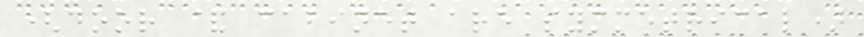(door & cabinet are symmetrical)
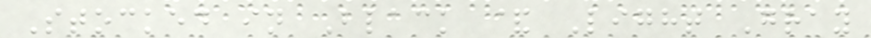Stocked in Black & Light Gray
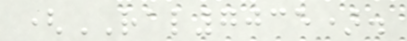(RAL7035).
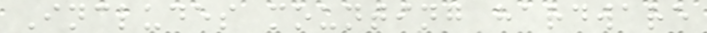Includes mounting hardware
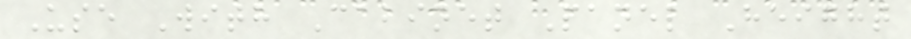Use With Cabinet Panel Height
